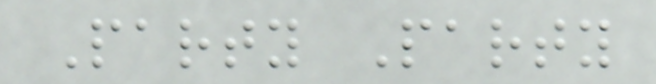Party Party
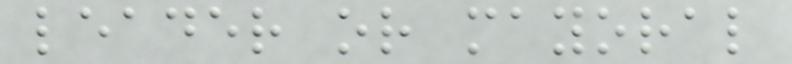leader or mayoral
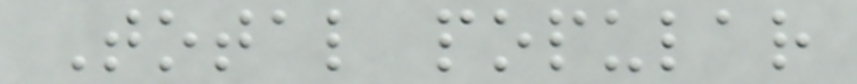Total popular
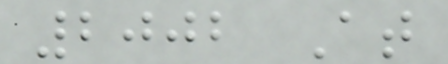2002 At
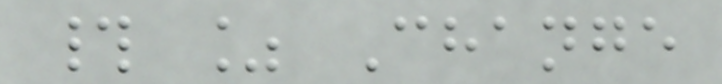# % Change
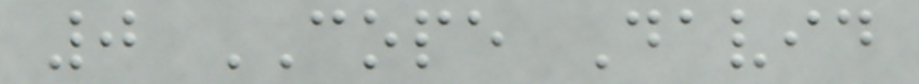0 COPE David
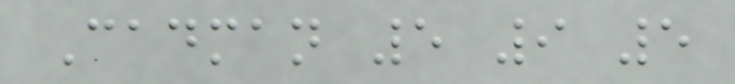Cadman 5 9 5
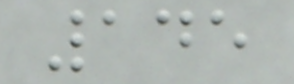145
